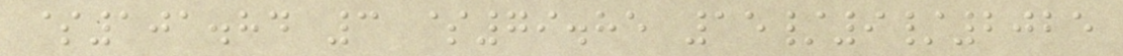$101.84 3 $79.85 15/9/2025
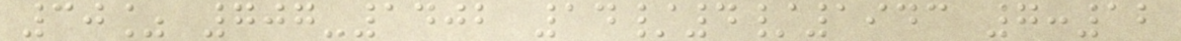30% 707-1402 14/4/1943 7:12
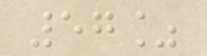57%
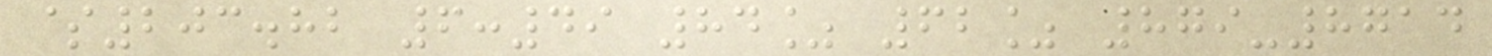$203.82 6:49 84% 62% 879-8714
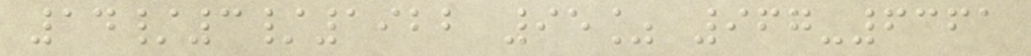14/3/1922 95% 967-6361
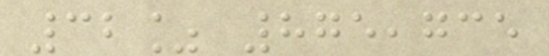32% 875,735
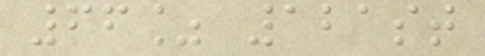66% 121st
